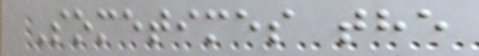Sometimes the
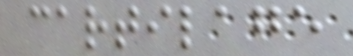cartilage
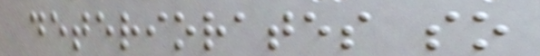deteriorates so
